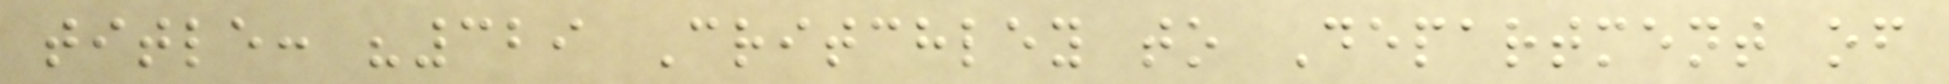title: "329 Critchley to Department of
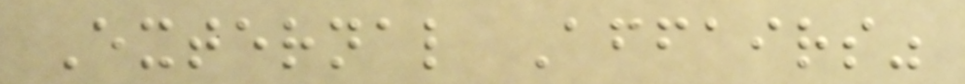External Affairs"
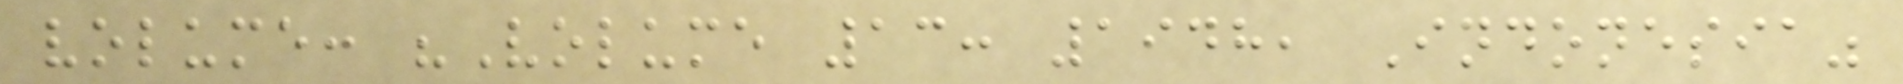volume: "Volume 13: 1948, Indonesia"
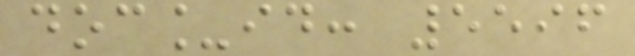doc_id: 5596
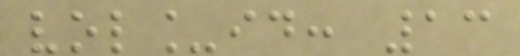vol_id: 13
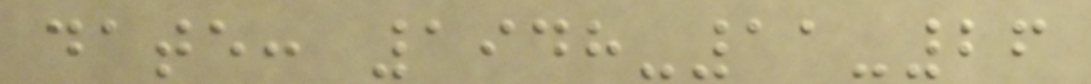date: 1948-11-26
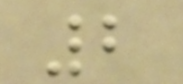2
